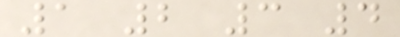1 2 3 4
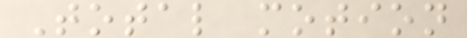Total motion
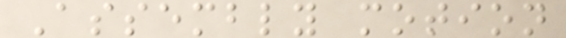Assembly motion
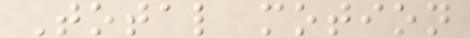Total motion
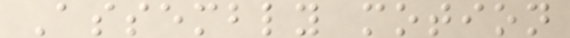Assembly motion
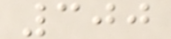300
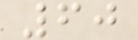60
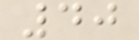40
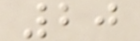20
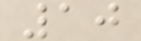10
